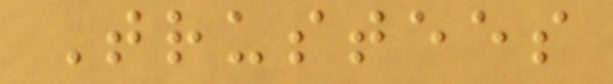Trustees
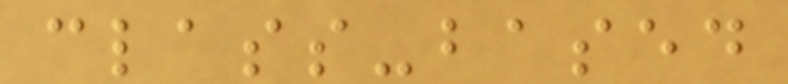class-based
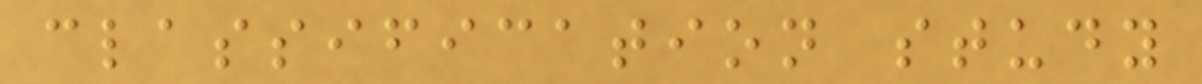classification study
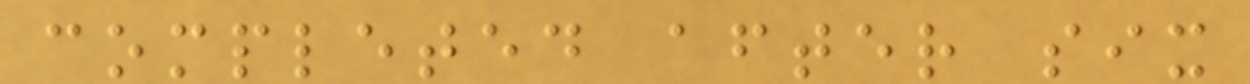completed after six
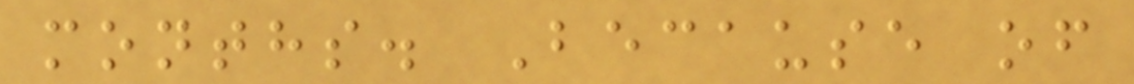months. Because of
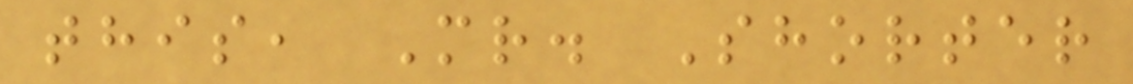this, Mr. Shorter
